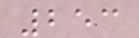253
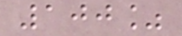100%
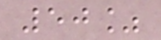50%
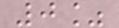0%
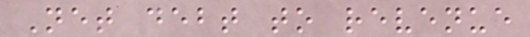Net debt to revenue
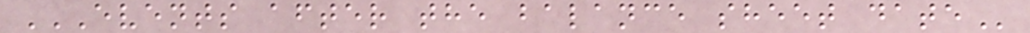EVENTS AFTER THE BALANCE SHEET DATE
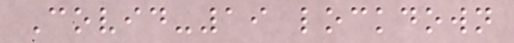Covid-19 lockdown
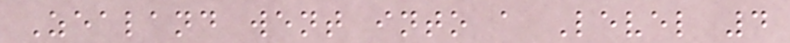Zealand went into a Level 4
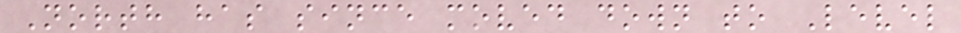North has since moved down to Level
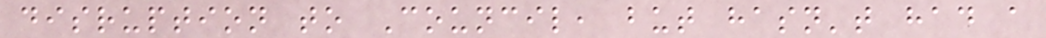disruption to Council, but hasn't had a
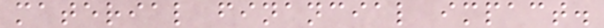material financial impact.
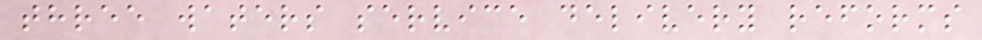three waters service delivery reforms
